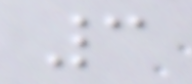3
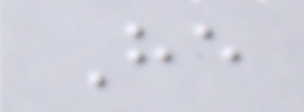He
